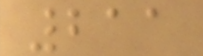211
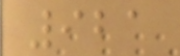921
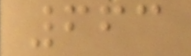663
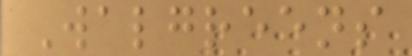Walgreens
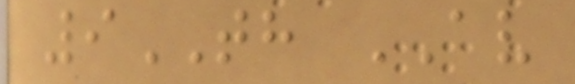9TH AV
